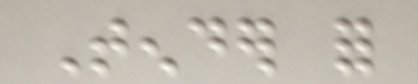Tender for
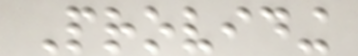Providing
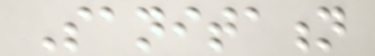Sanitation
